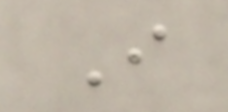I
